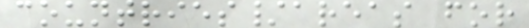countries/areas for
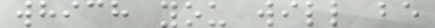which you will be
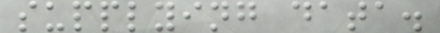supplying data.
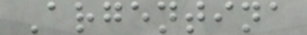Argentina
